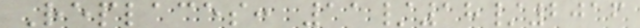Replaces: 11/18/2016
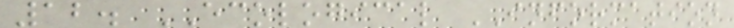12. ECOLOGICAL INFORMATION
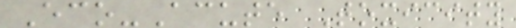Eco-Acute Toxicity
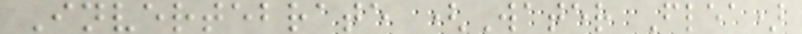Invertebrate (Water Flea)
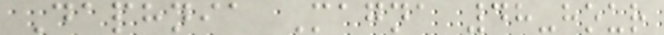Daphnia Magna 48-hour
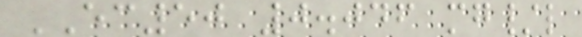EC50 0.046 mg/l
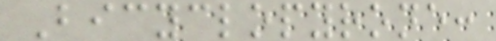Bicyclopyrone:
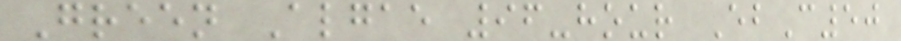Green Algae 96-hour EbC50
